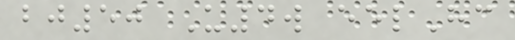bj50 U4w eelHc
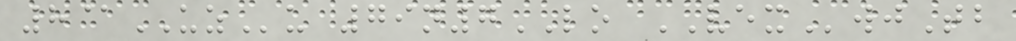8@UZu 79n7LO VEXwjTb
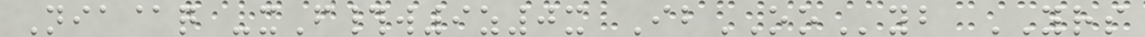Nia@q -xF#w9z0x IbOOyb YRS
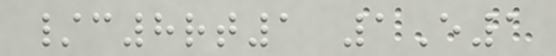/c8rt1 1E1
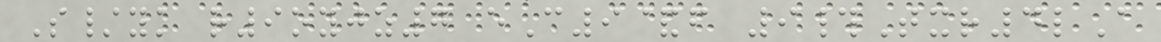S/yk r9oyjz7 eC9&f 9#Txr4lA
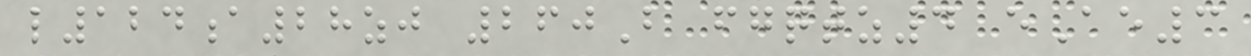l124a28zj 260B fgqtz4 eAe3
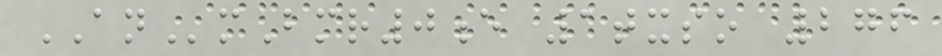ANmBmr0e 1txso 276
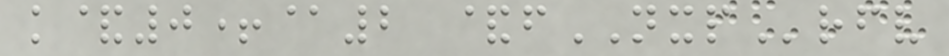k&0+@2 &fNXPrfv
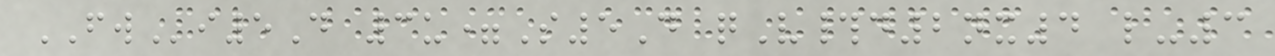FWi5D 3u=S5D qV#d2nx4 l-3
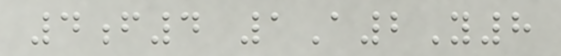4f4 1A2Y8
